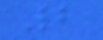2
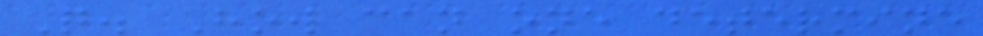Q. How can one determine
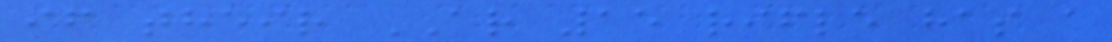if their AR 15 rifle has a
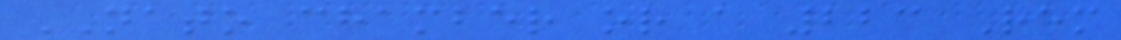NATO chamber or a 223 Rem
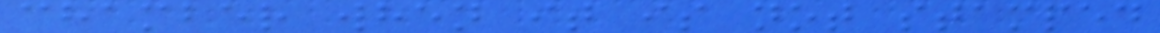chamber when it is not stamped
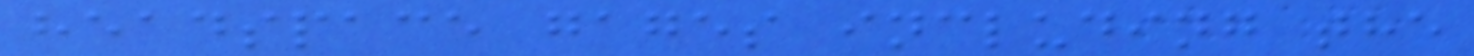headspace gages including the
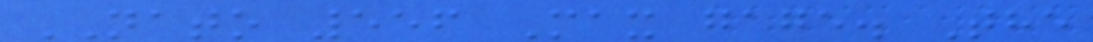NATO 556 Max gage. The
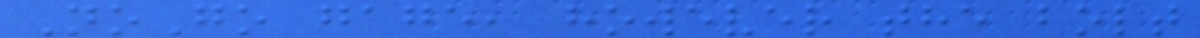NoGo gage, however the bolt
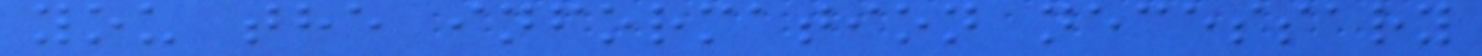you the information necessary
